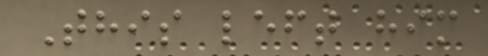This left him
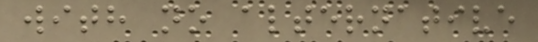with no alternative
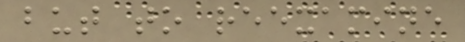but to reexamine
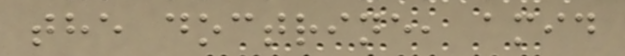the doctrine, amid
